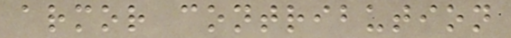armor contribution
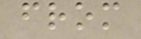from
